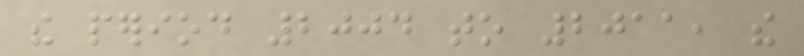the period 2004 to 2011, the
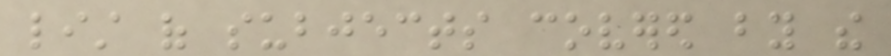list of subjects covered by the
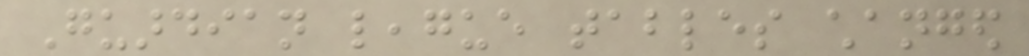Guardian league tables changed
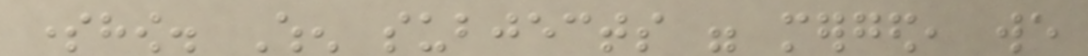somehow. When subjects were merged, we
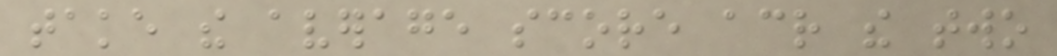take the average score across the two
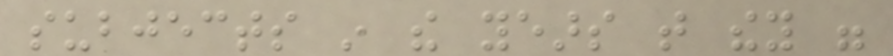subjects in the years that they were
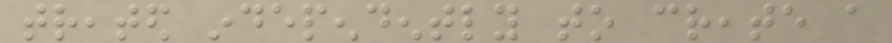treated independently to create a
